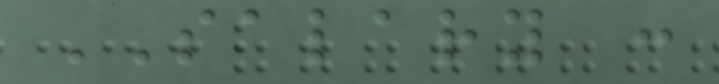SALARY :
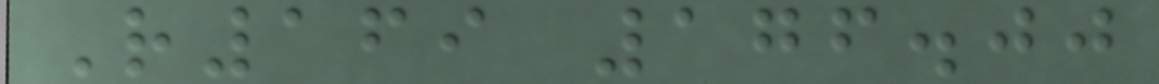R169 176.00
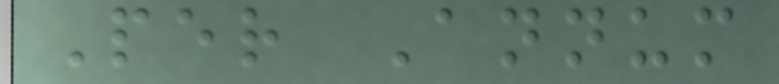Per Annum
